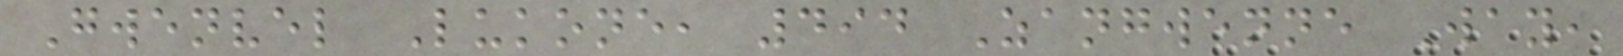Gwenvel Lukone, 494 Zangwenne Way,
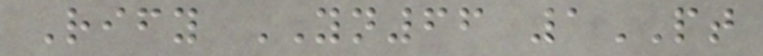Rify YN66 1PT
